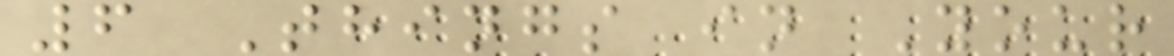6 Things in Your
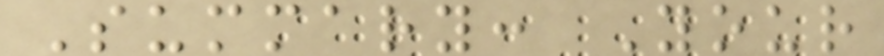Summary: Your
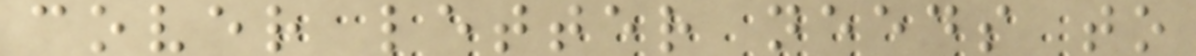cover letter needs to
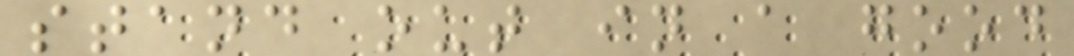stand out in a good
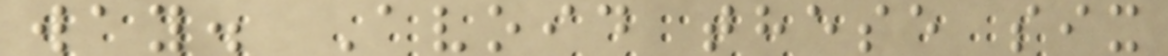way. Avoid these six
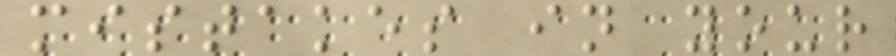mistakes in your
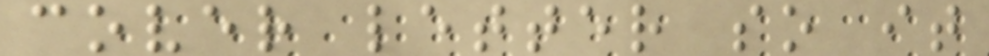cover letter so it
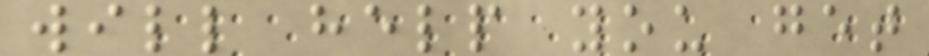will help you get
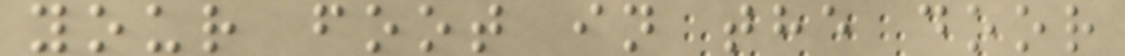your foot in the door
